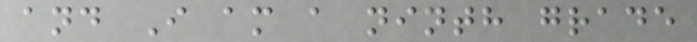and I am a ninth grade
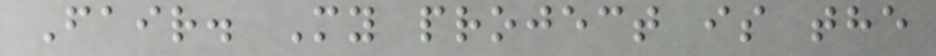Fair. My project is the
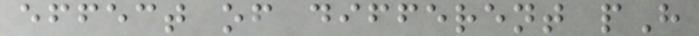effect of different pH
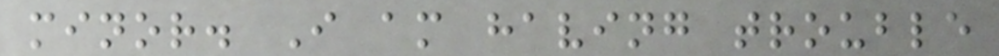minor. I am having trouble
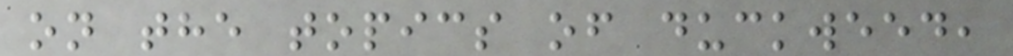on the topics of duckweed,
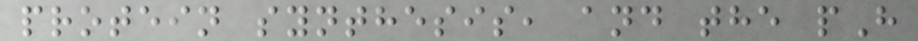protein synthesis, and the pH
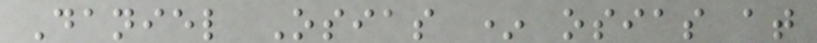Daniel Osias * osias at
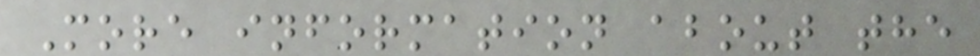More information about the
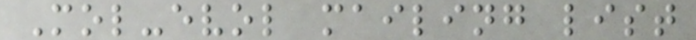Mol-evol mailing list
